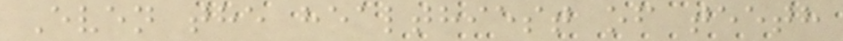Even the healthiest of teeth
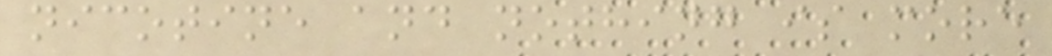nicotine and nothing is more
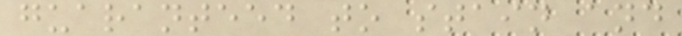guaranteed to stain and
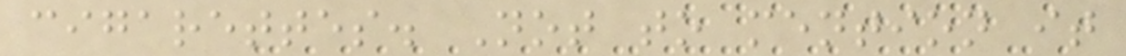cigarettes. Not to mention it
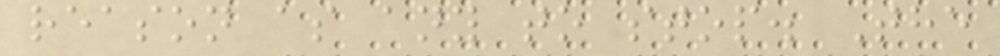reason as any to stop. The
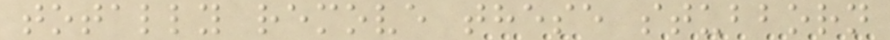totally remove these stubborn
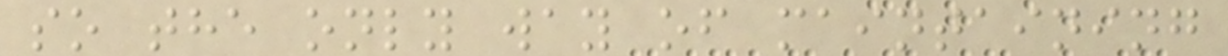so the only way of maintaining
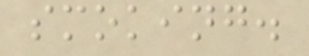smoking.
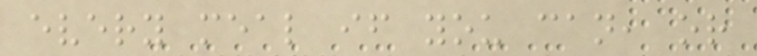every meal if you can, or
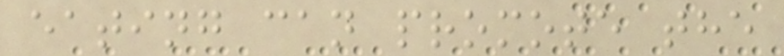eating can promote the
